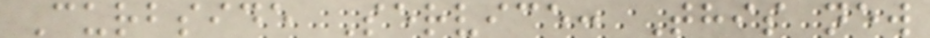Curbside Service: This new
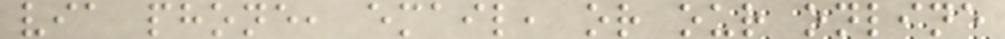via phone, email, or our online
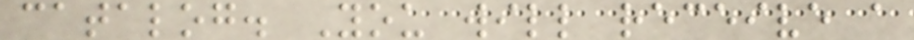catalog. You will receive a
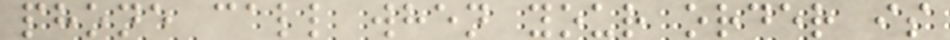phone call when your order is
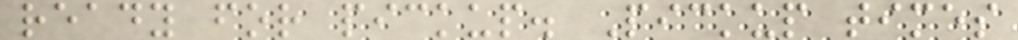ready for pickup. Pickup times
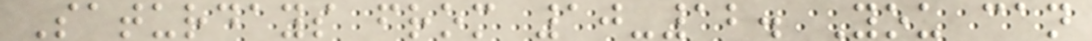Saturdays from 10-12. You can
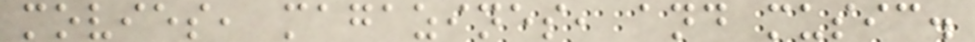movies, magazines, and music.
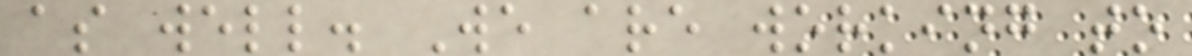as well. We are working to
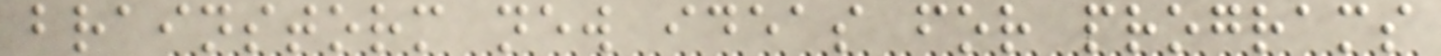brainstorm new ideas for programs
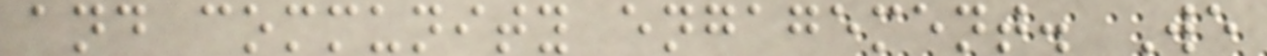and community engagement. We
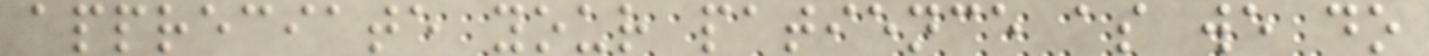appreciate your patience as we do
